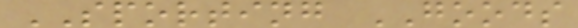SPORTING GOODS
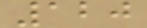120
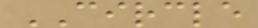CIRCLE
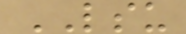LSU
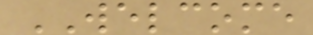WELCOME
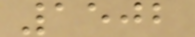1502
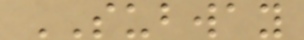SUBWAY
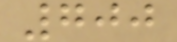700
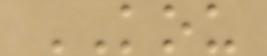KOU
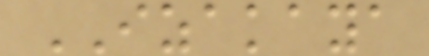IZAKAYA
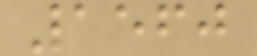1560
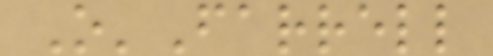O'Farrell
